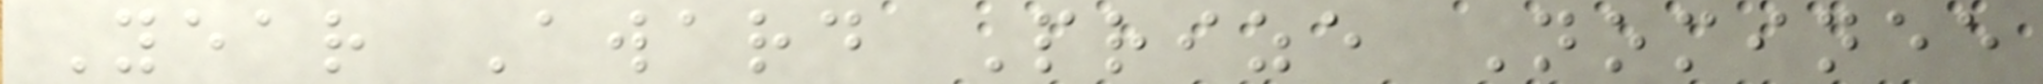Year Award Prize Nominee
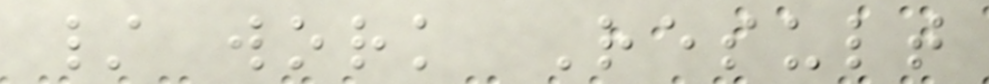/ work Result
